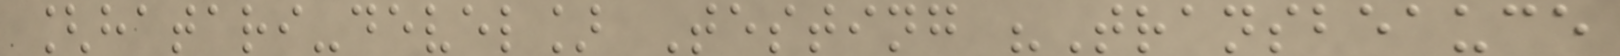[hatari-devel] Testing "Transbeauce
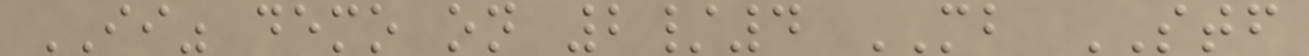II" demo on 2/4 MB STF
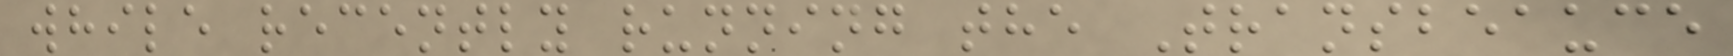while recently running the Transbeauce
